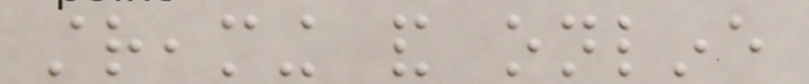streaming and online
